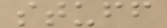stuff
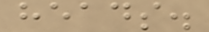heads.
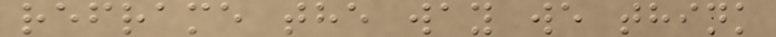reframe the way we think
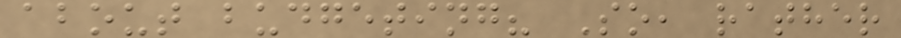about budgeting? So, rather
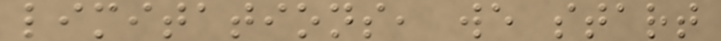limitations, we start
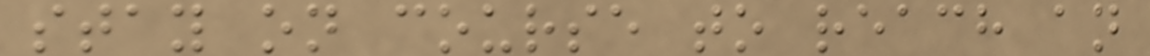stay on course to reach an
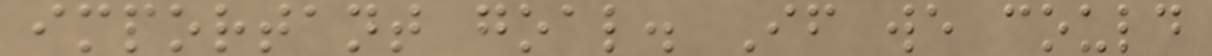important goal. If we could
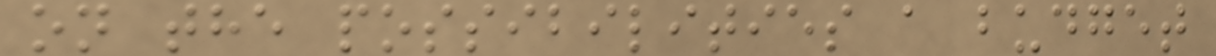on the possibilities a budget
